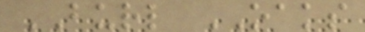BURL OAKS
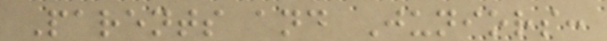Parents and Juniors:
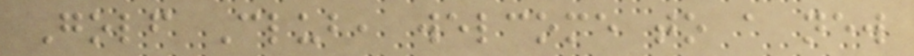Golf Club, welcome to a new
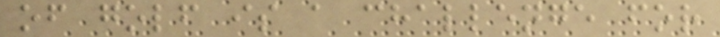of golf is a challenge for
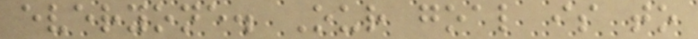everyone. Our goal is to
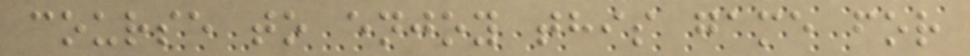course to enjoy this game for
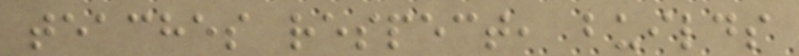teaches respect, builds
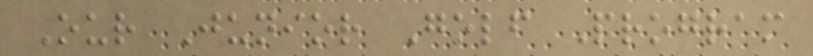Our Junior Golf Program
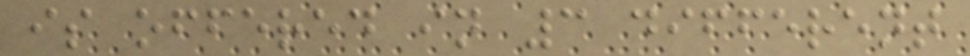is offered in 3 different
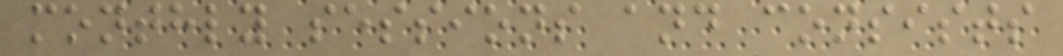monthly sessions and consists
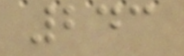243
